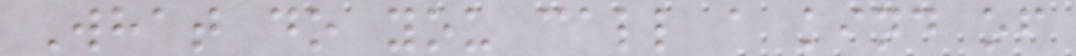What do you call a kind of
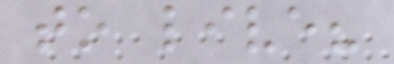to live?
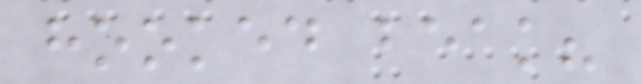hooked beak?
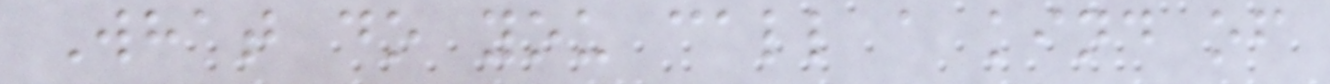What do you call a kind of
